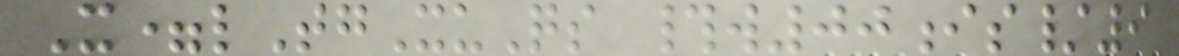X=lTgXuQs #w00is/9
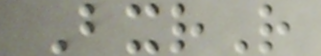BxrR
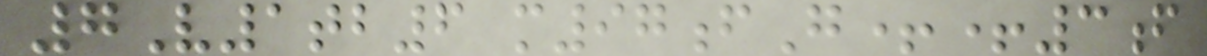7V1tb6 m97fG++3f
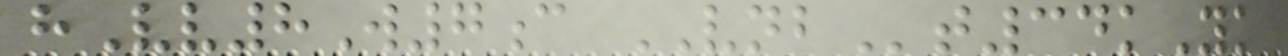hVv8W7c VNBt34kYk
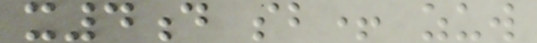x4d sb+ zuw
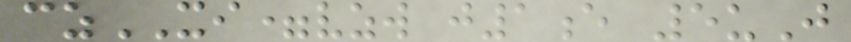czXI=vzw j1e 5uJ
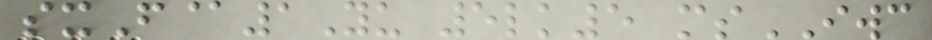sxF@1Yu 5lk5 msIWC
